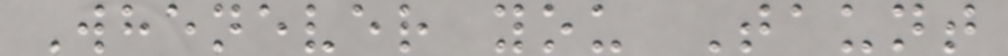Whenever you Taunt
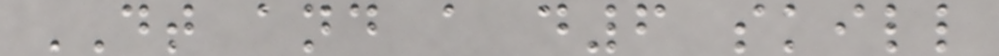DT and a d6 skill
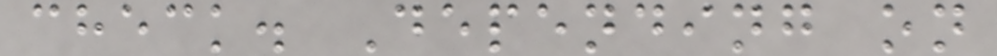check. Depending on
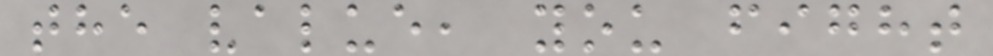the value, you fight
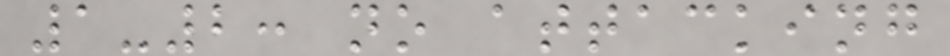1-2: no attacking
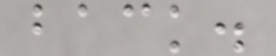back.
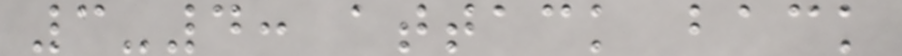3-4: attack back
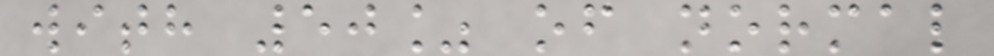with 50% of normal
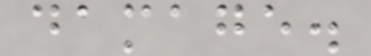damage.
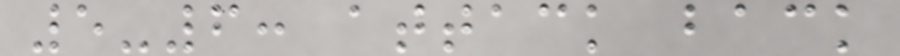5-6: attack back
